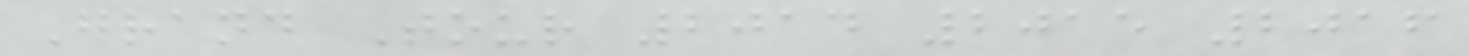Grand Tour 2014 2015 2016
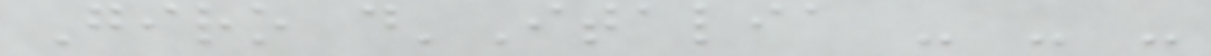Giro d'Italia - - -
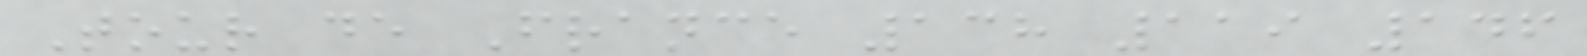Tour de France 138 119 146
